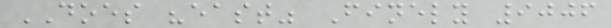DOES "east" Finely 9006
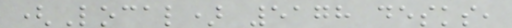(Local) 5178 desks,
